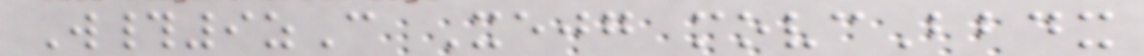W#9zC Xejg movcBbdx
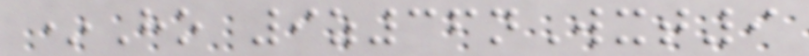*Ho 9z36nWxt9
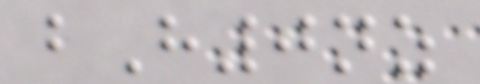bH0nz
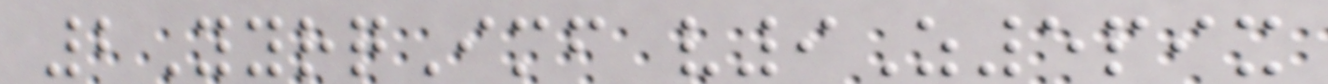2YyrqImf v9Z5pix
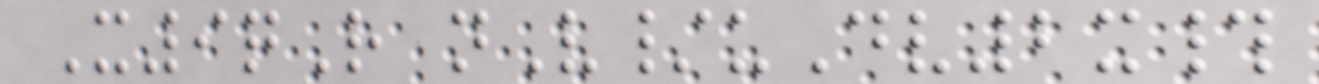X9qR nV/uDv2x#
